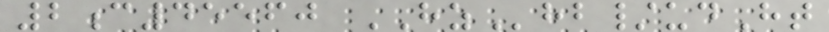2c45560 HZhb/udHt
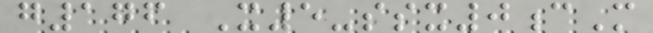g176 X5-ssx0cM
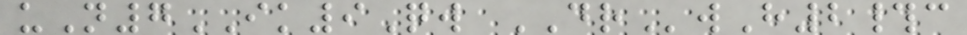uN7IK9Qw DRwH2#c
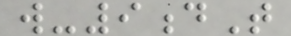w-9dT
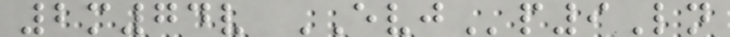2m74v EVJp9Ln
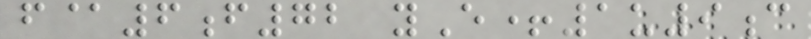f@6f72 yE+1u9c
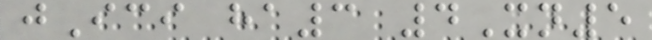jIci ha3 4Xn5
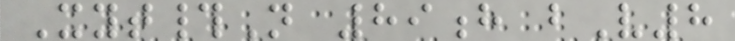Xyt#N 89h bV8
